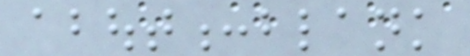about:blank
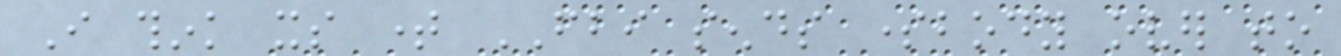I think its time FBI sends somebody over to
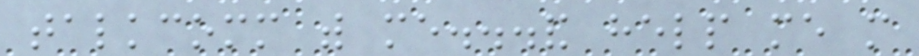talkcomm with me...and help me more
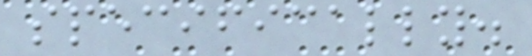specifically.
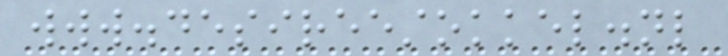www.desireestokkel.nl
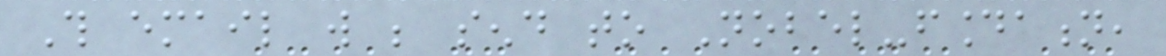This email will be send to Nobel-foundation,
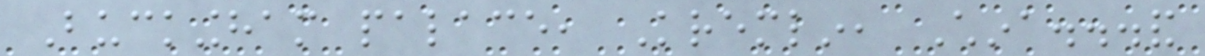Buckingham palace, Kremlin, China...and
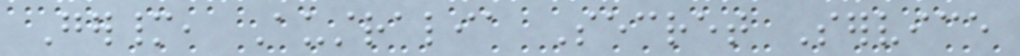Germany, Australia Secret Service
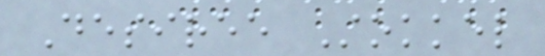Desiree Stokkel
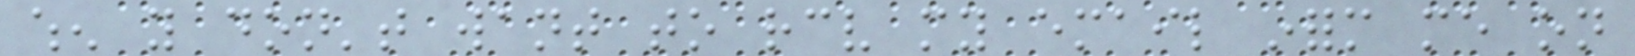when you don't want to receive my email inform me on
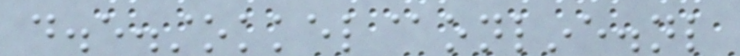d.e.stokkel@online.nl
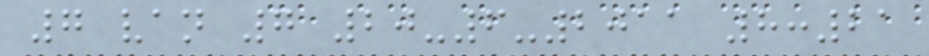7 van 7 20-6-2011 8:21
